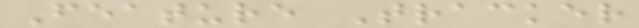Feature Tracker
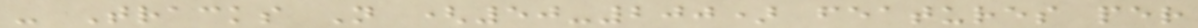- Tracks N (50-200) features per
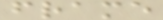frame
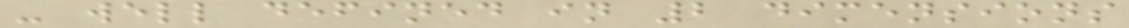- well defined in 2 dimensions
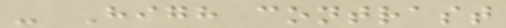- High contrast
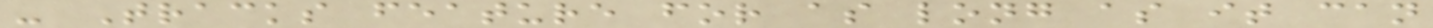- Tracks feature for as long as it can
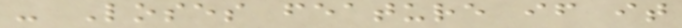- Loses feature if it
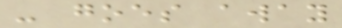- goes away
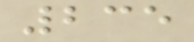235
